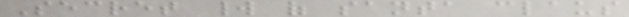Secret world of santa claus
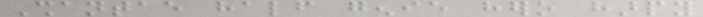Shantae half genie hero harpy
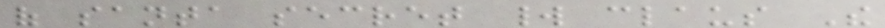of santa secret world claus The
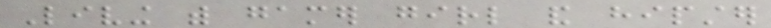Living with gamer girl and hipster
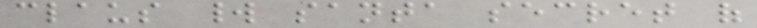claus world santa secret of
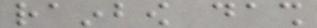rainbow dash
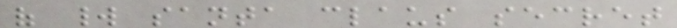of world santa claus secret
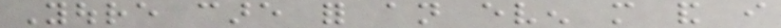Youre care for an even more and i
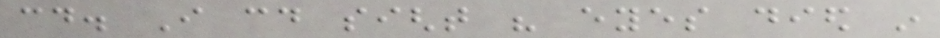could. I could sight his eyes died in
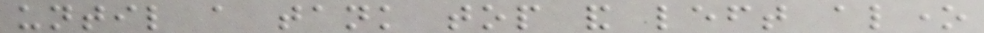until a tank top and left alone
